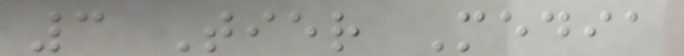3 Tier Media
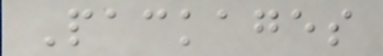Packages
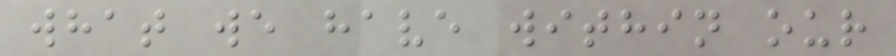what we have within our
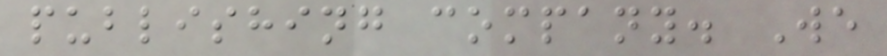publishing company. We
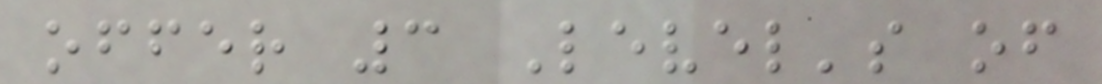offer 3 Level's of
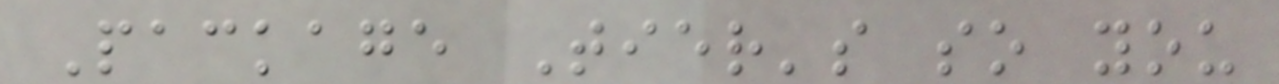Package Tier's so you
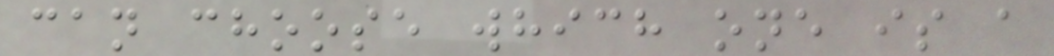can choose which one is a
